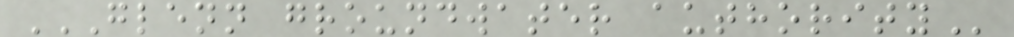GLENN GROUNDWATER AUTHORITY
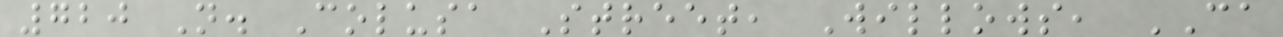720 N. Colusa Street, Willows, CA
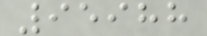95988
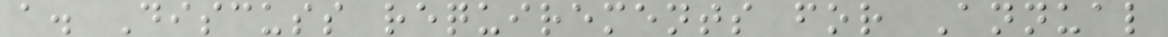a. Discuss requirements for Annual
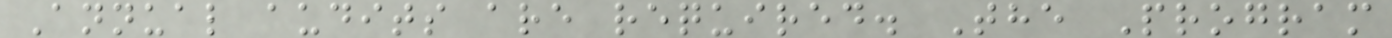Annual audits are required. The Program
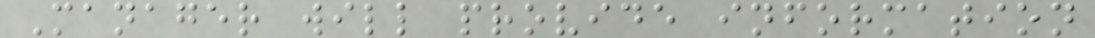Manager will provide information
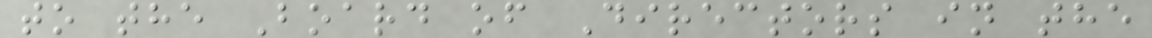to the Board of Directors in the
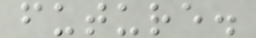future.
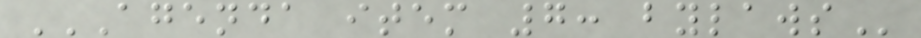AGENDA ITEM 7: BYLAWS
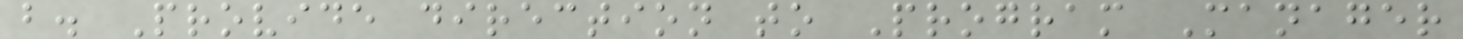b. Provide direction to Program Manager
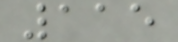115
